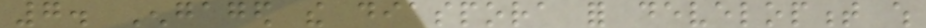7. Engaged the diaspora for development which
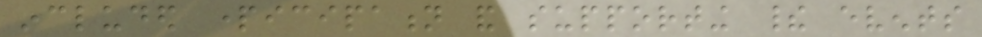included participation and supporting their events
